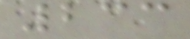233
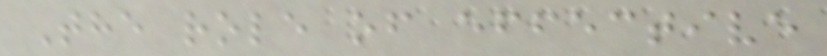The role of effective
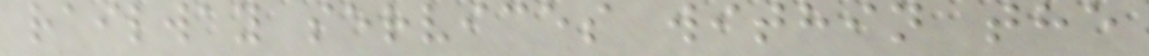railway services within the
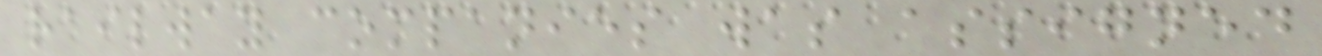railway companies was assigned
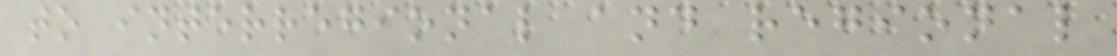to interregional and regional
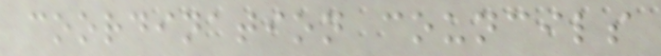coordination councils
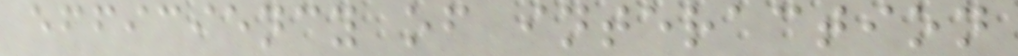efficiency of interaction
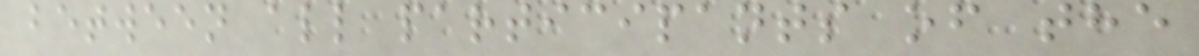between all participants of the
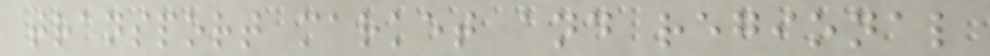transport market and regional
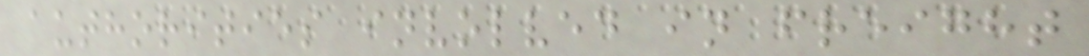authorities involved in freight
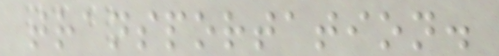transportation.
